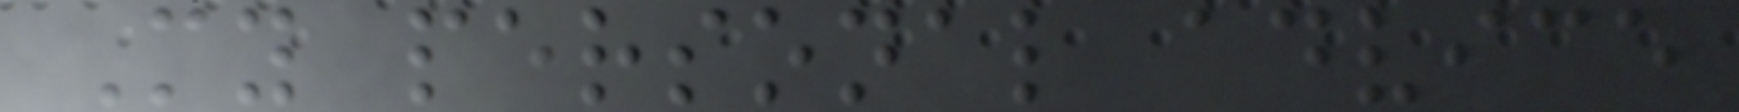My personal advice
